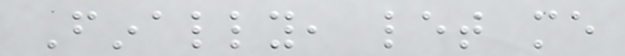Finally, let me
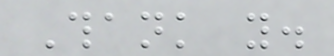Thank you.
